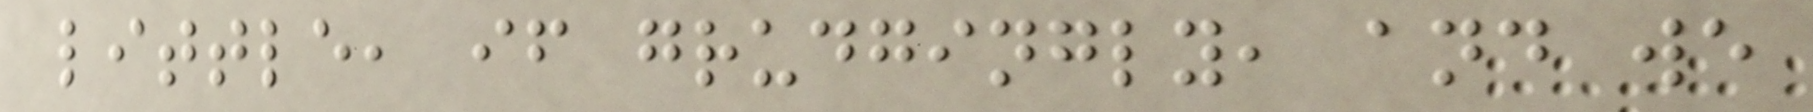little, if grudgingly, and we
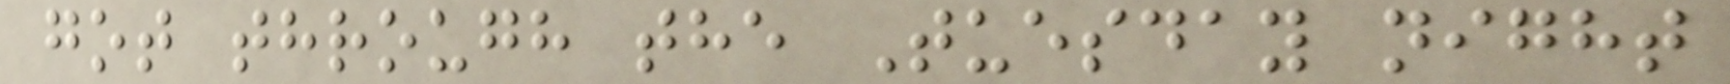got through the Tuesday night
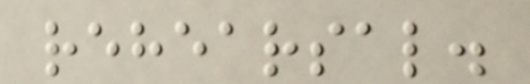rehearsal.
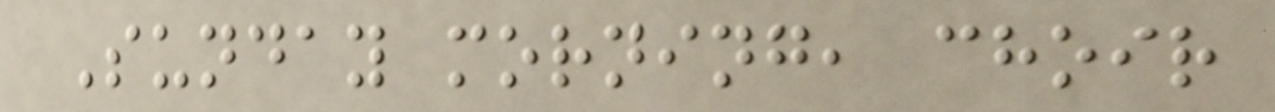Sunday morning, choir
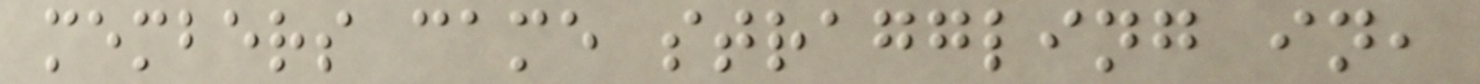members came straggling in,
